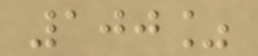100%
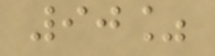90%
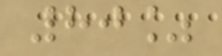80%
